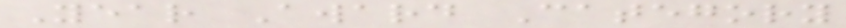Year Award Category
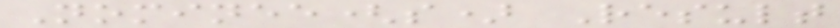Nominee(s) Result
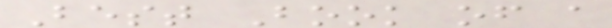Best Book of a
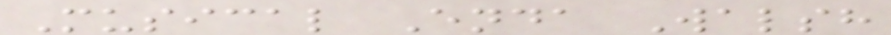Musical Enda Walsh
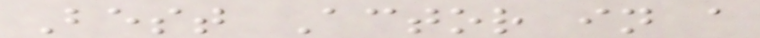Best Actor in a
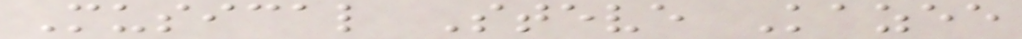Musical Steve Kazee
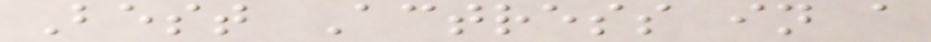Best Actress in a
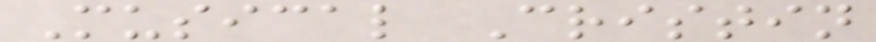Musical Cristin
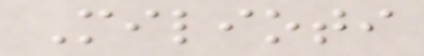Milioti
